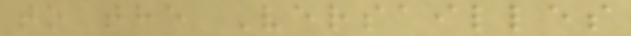to the Versailles
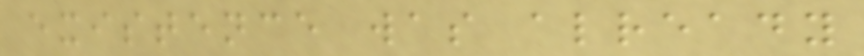existence was already
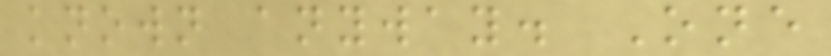known anyway. One
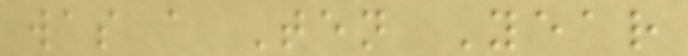was a Ten Year
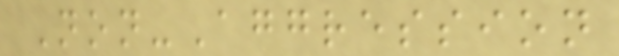Non-Aggression
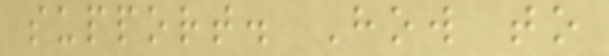support. How to
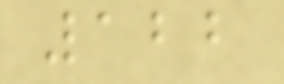122
